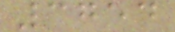3754
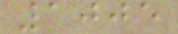1005
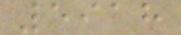5918
